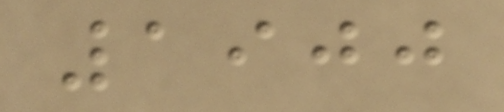1900
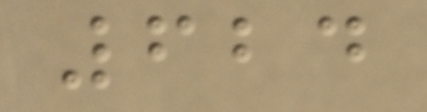624
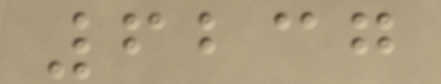6237
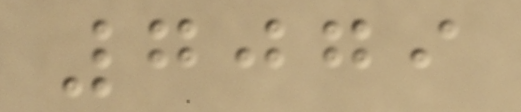7079
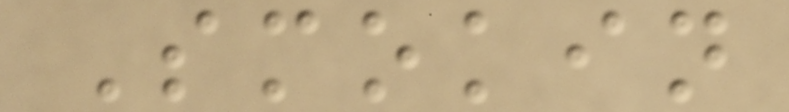Smokin
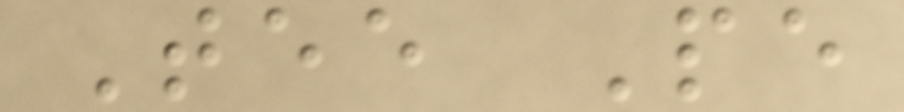Tee Pe
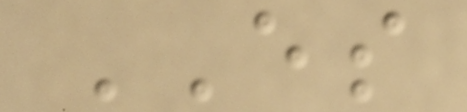ES
